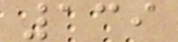139
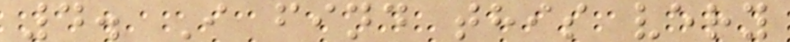4. I find this very
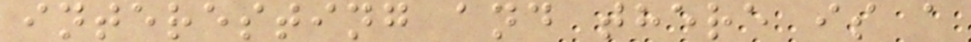interesting and there is a
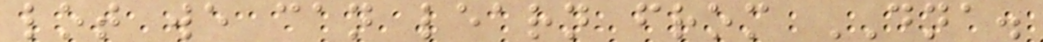lot we can learn from DNA.
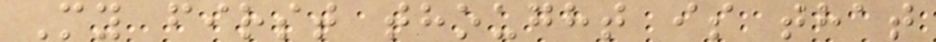My first thought is that
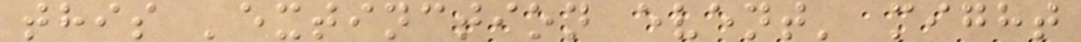this 'extinction event' might
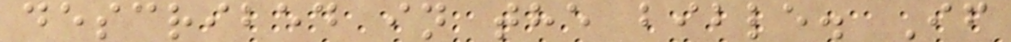described in the bible. If
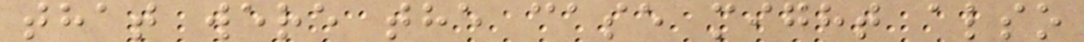that were the case might also
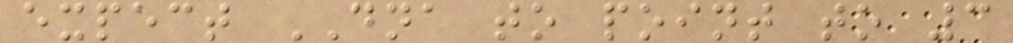expect DNA to point to 3
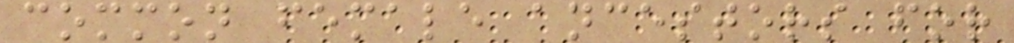common female ancestors for
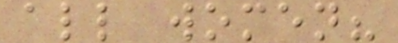all women?
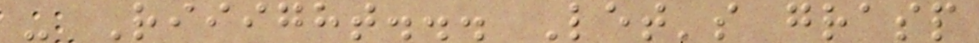- Riiight... Let's grasp
